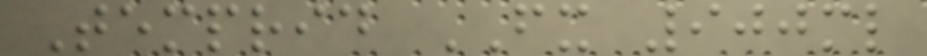Temprid FX 900ml
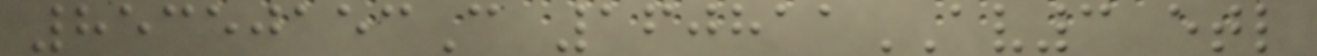85350153C 160811AV3 etl
